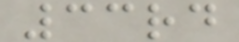33rd
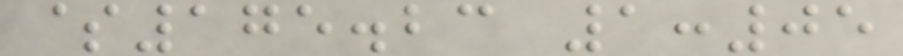$175.23 1:05
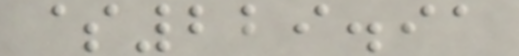$229.91
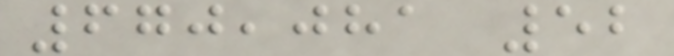670,081 52
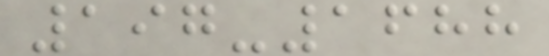197-1688
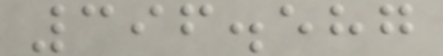396.587
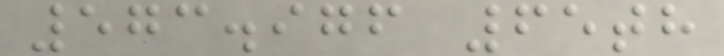573.976 65th
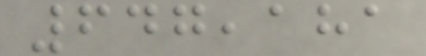647,181
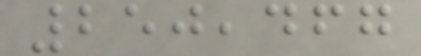250,467
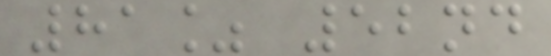81% 52nd
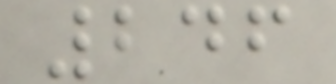246
